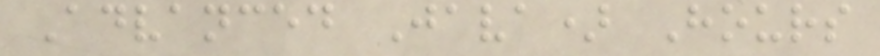Advanced Java) Hours
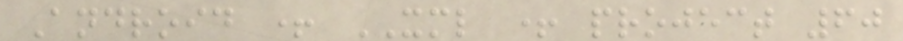Android + XML + project 60
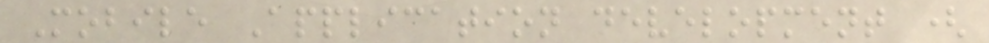Mobile Application development (
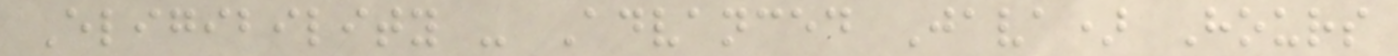Eligibility - Advanced Java) Hours
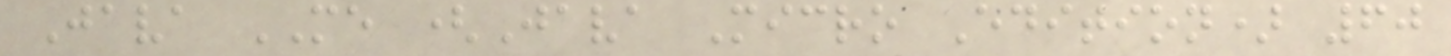Java ME (Java Micro Edition) 60
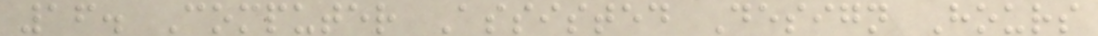16. Computer Assisted Design Hours
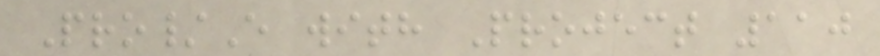Pro/E with Project 110
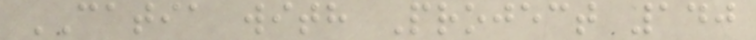CATIA with Project 140
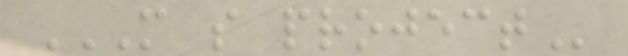M S PROJECT
